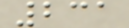231
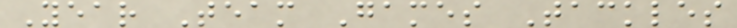Year Team Games Tackles
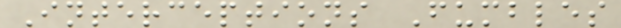Interceptions Fumbles
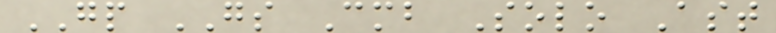GP GS Cmb Solo Ast
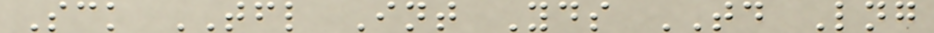Sck TFL Int Yds TD Lng
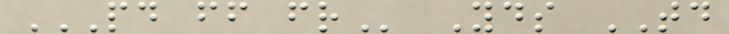PD FF FR Yds TD
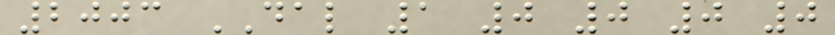2003 DAL 1 0 0 0 0
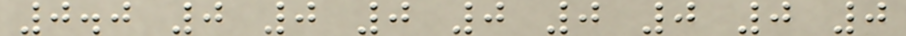0.0 0 0 0 0 0 0 0 0
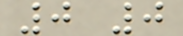0 0
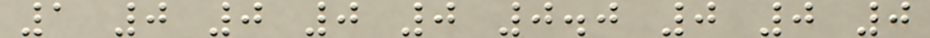1 0 0 0 0 0.0 0 0 0
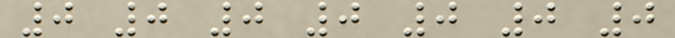0 0 0 0 0 0 0
